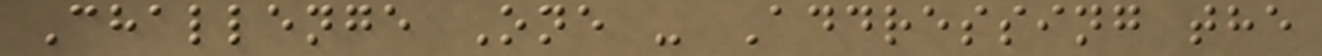Challenge One - Addressing the
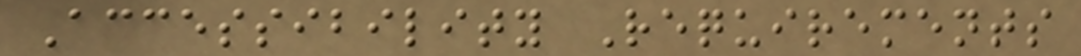Accessibility Requirements
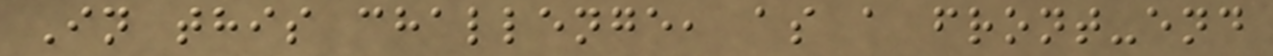In this challenge, as a front-end
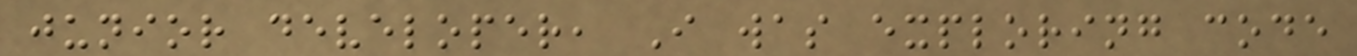junior developer, I was exploring code
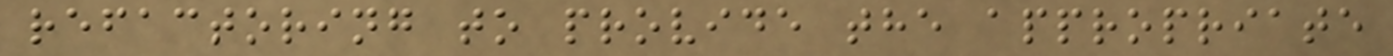refactoring to provide the appropriate
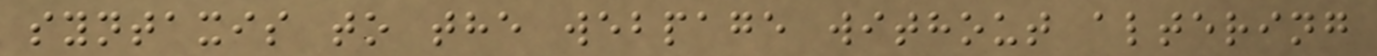syntaxis to the webpage without altering
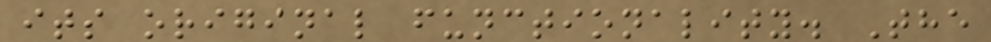its original functionality. The
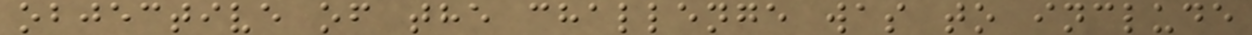objective of the challenge was to include
